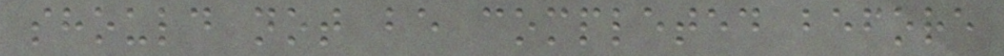should not be completed before
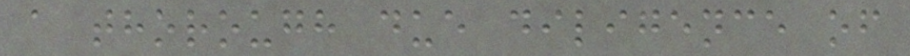a thorough due diligence of
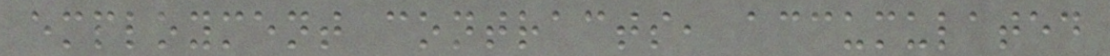employment contracts, accumulated
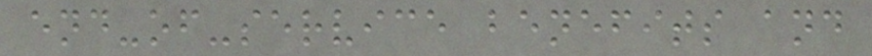end-of-service benefits and
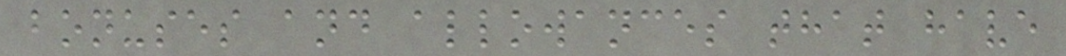bonuses and allowances that have
